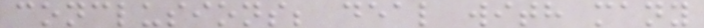conclusions; deal with many
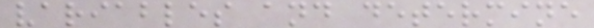variables and determine
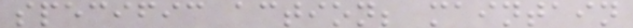specific action; maintain
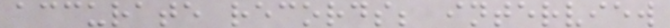accurate records; interview
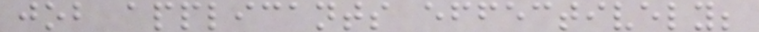job applicants effectively;
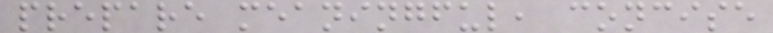prepare meaningful, concise
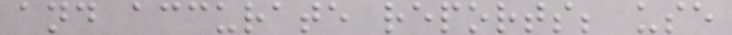and accurate reports; use
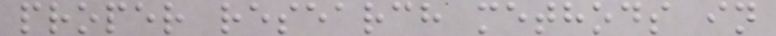proper research methods in
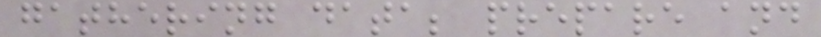gathering data; prepare and
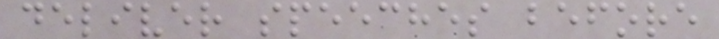deliver speeches before
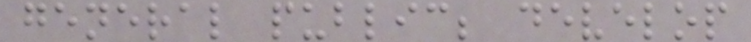general public; develop
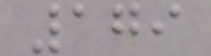179
